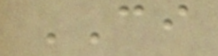CI
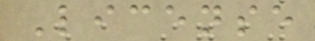License
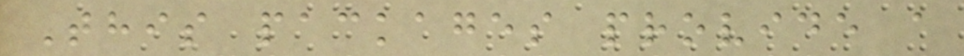This packages provide a
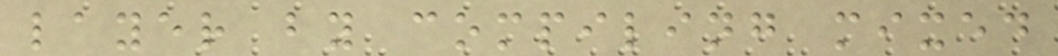layer by compiling mixed
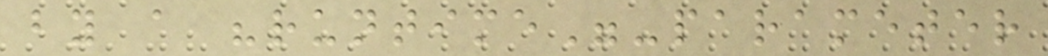by a "runtime"-parameter
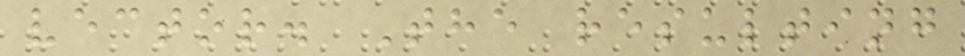vector. The resulting
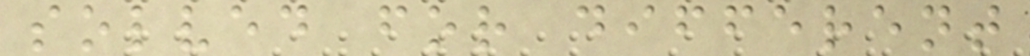solved for different
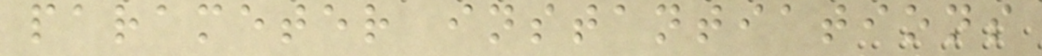parameter instantiations
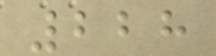228
